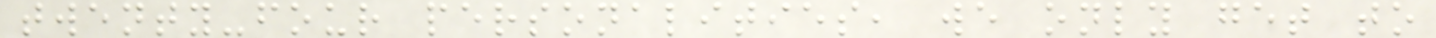twenty-four personalities, we only get to
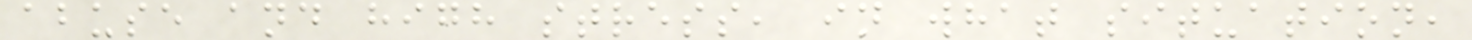abuse and high stress, in what situation,
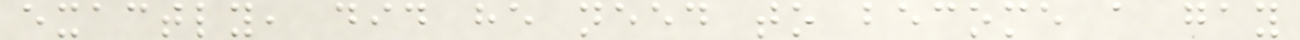exactly, did he need to become a gay
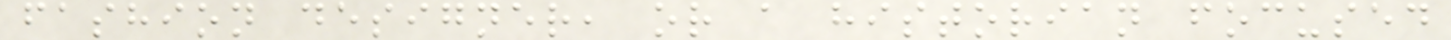fashion designer, or a historian focused
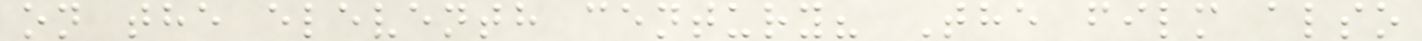on the eleventh century? The film also
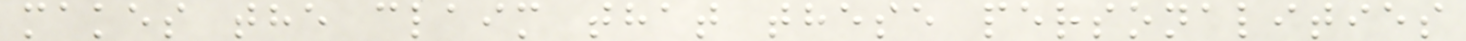makes the claim that these personalities
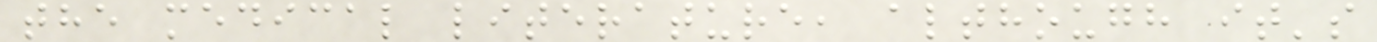the medical literature, although it's
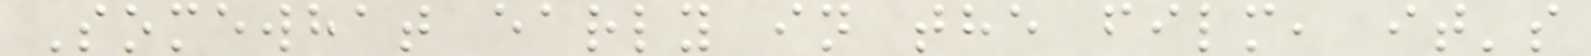Somewhat early in the film, it's
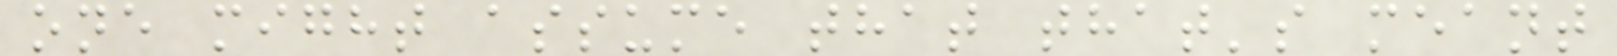one might assume that that's meant
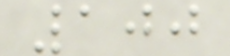100
